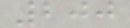200
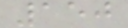150
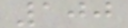100
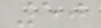50
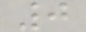0
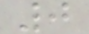0
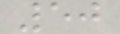50
